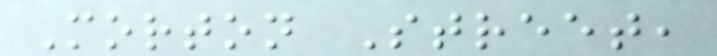Morton Street,
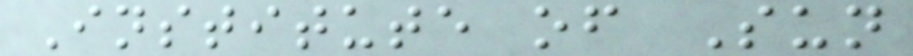Institute of Sun
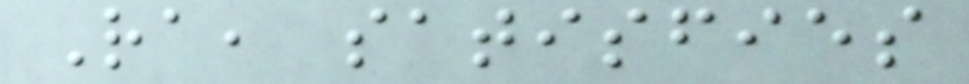Ra, satisfies
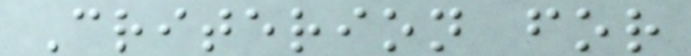Criterion for
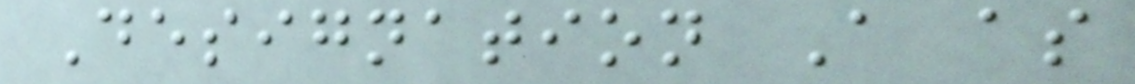Designation A as
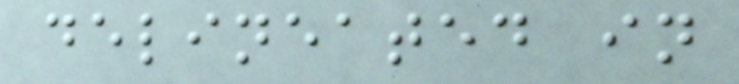delineated in
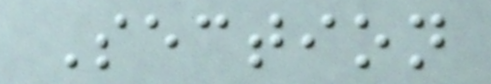Section
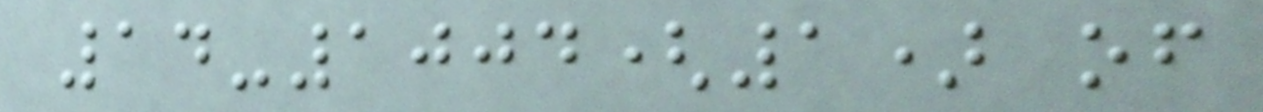14-1004(1) of
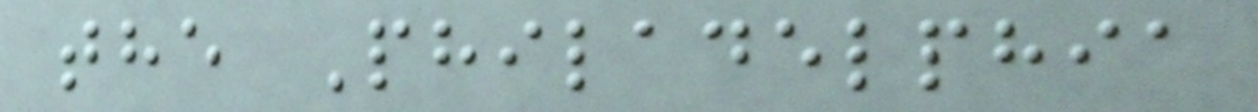the Philadelphia
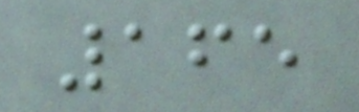165
